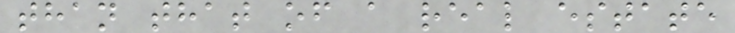than that of a real estate
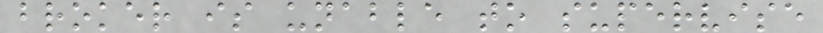broker is unable to supervise
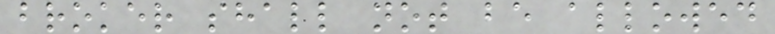broker shall not be allowed
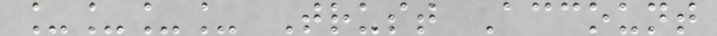____ Trust Account
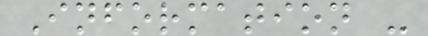Information -
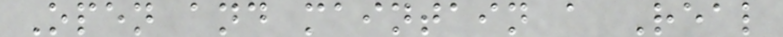Open and maintain a Real
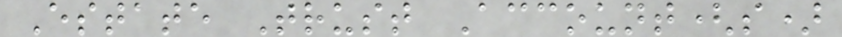Estate Trust Account(s)
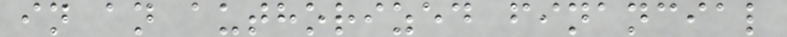in an authorized financial
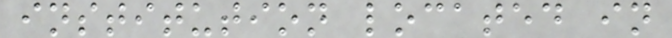institution located in
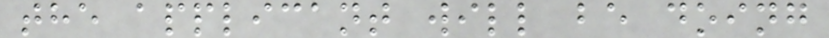the applicant will be doing
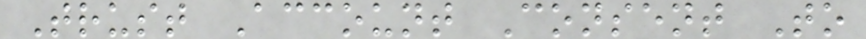Trust Account Consent To
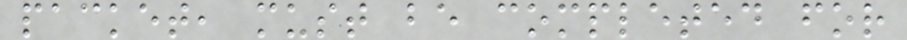packet, must be completed for
